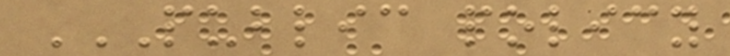PUBLIC POLICY
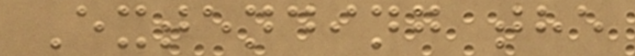Extending the
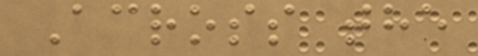Across the
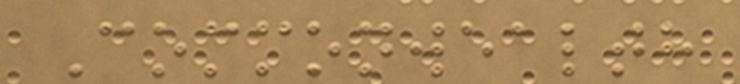Commonwealth
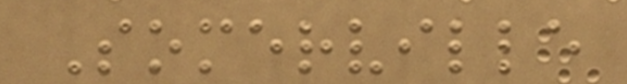Somerville
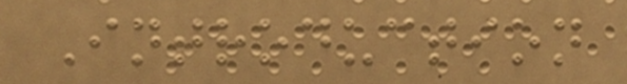Introduction
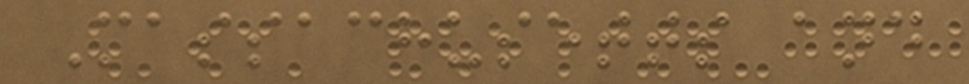Massachusetts and
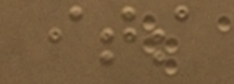its
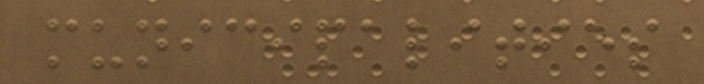municipalities
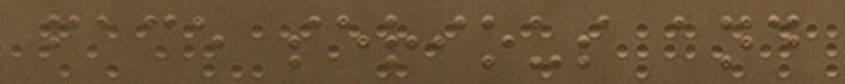face serious and
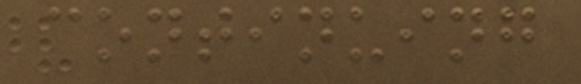continuing
